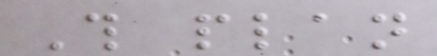This plan
